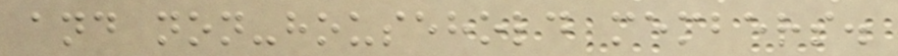and non-household members.
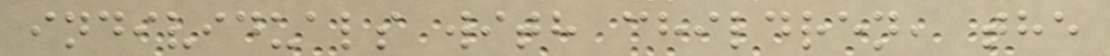individuals with children, the
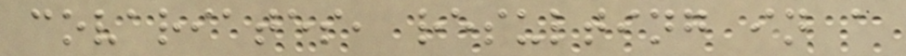covariates, resulting in a
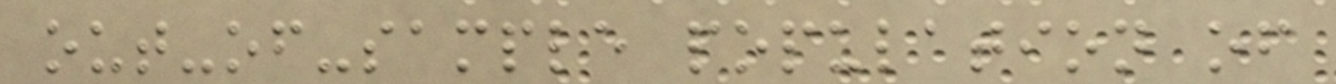out-of-sample population of
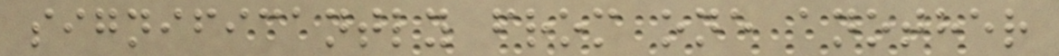significantly from one another
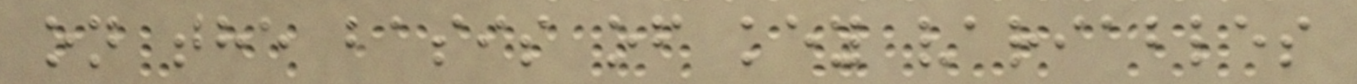on the basis of key variables
